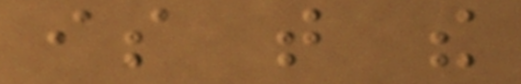is that the
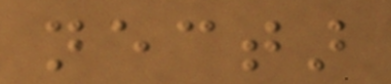nectar
